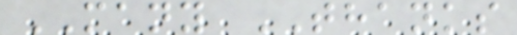MANY THANKS
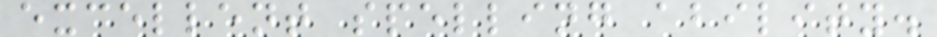excellent spelling ability.
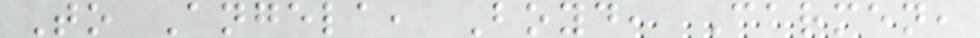To Angela, Boyd, Carmen,
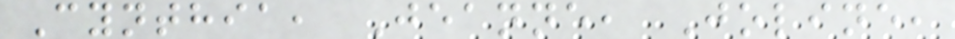Cynthia, Jeanne, Joline,
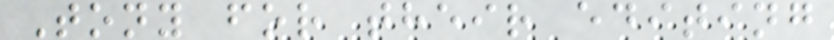Tony for their editing
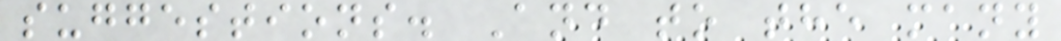suggestions. And to the many
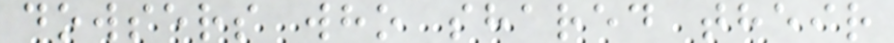dowsers who shared their
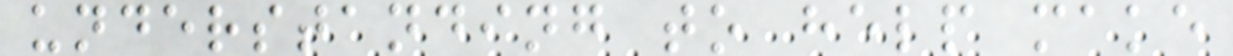understanding to help make
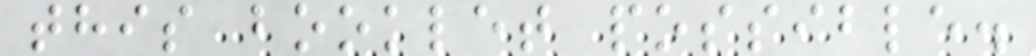this booklet possible.
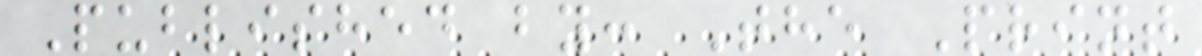Published by: The Print
